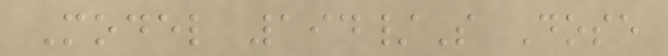Model 194/S Dose
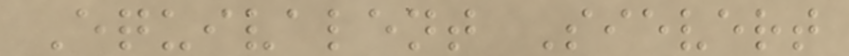Equivalent Sievert
